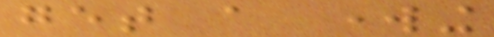get a working
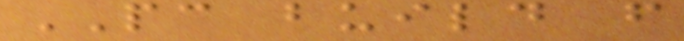PC build from
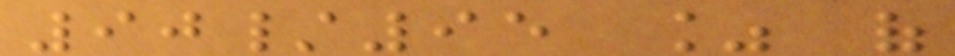90/95 % of
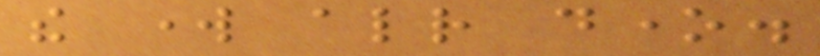the work already done.
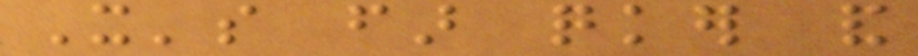It's far quicker and
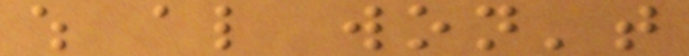which also won't
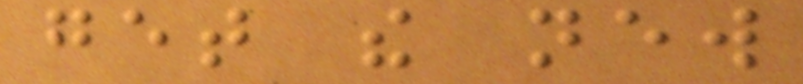get the new
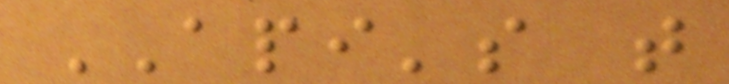API's that
